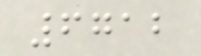6712
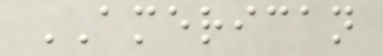AMERICAN
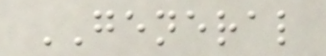GENERAL
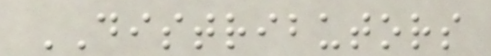DISTRIBUTORS
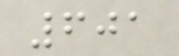601
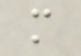m
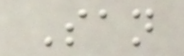San
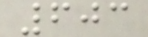603
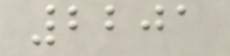2201
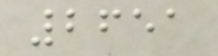2651
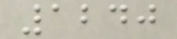1240
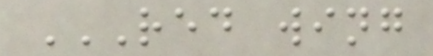RED WING
